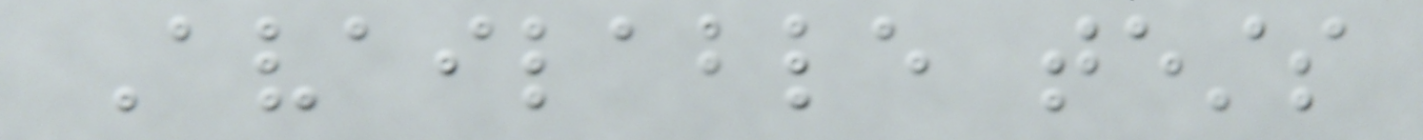Available tests
